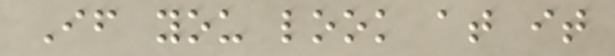If you look at it
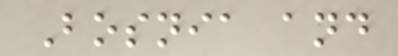Bosnia and
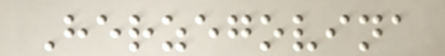Herzegovina
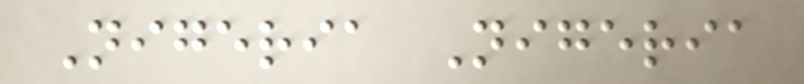Nigeria Nigeria
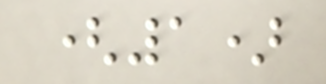(1)
